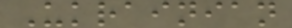Ukrainian
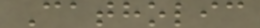Catholic
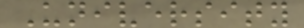University
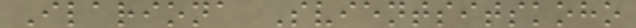Ilariona Svientsitskoho
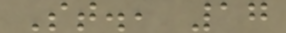St., 17
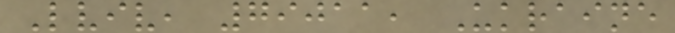Lviv, 79011, Ukraine
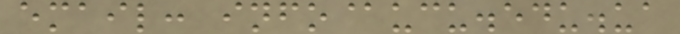email: info@ucu.edu.ua
